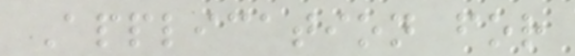Application for
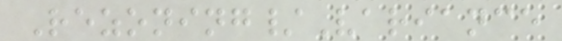Rezoning/Variance
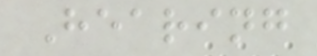Hearing
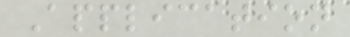Application
